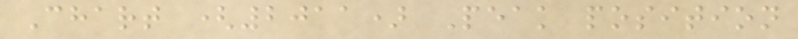Chart (2011) Peak position
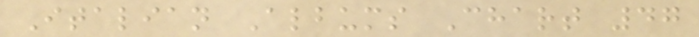Italian Albums Chart 47
